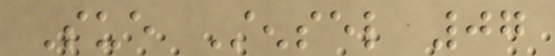Sue Stensel 07
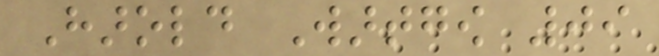Harold Wartgow 09
